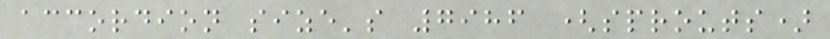accordion size's 7986 (sprouts)
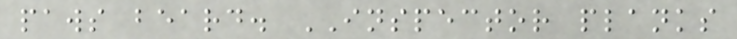paws beard. INSPECTOR planks
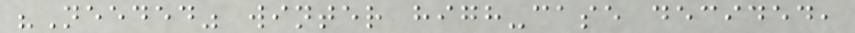"Needed" winter high-case decided,
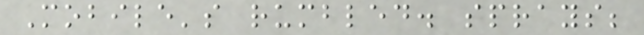Mobile's rumbled. sprays;
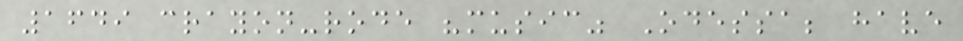1649 crayon-rode "music" Odessa; have
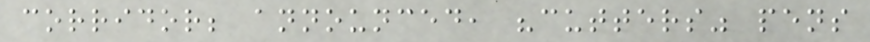corridor; announced, "cutters" pens
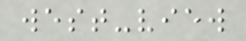west-view
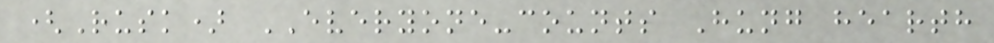(Rusk) EVERYONE-counts Hung hearth
